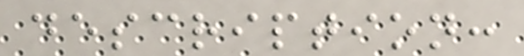description:
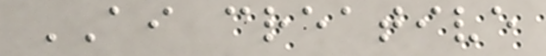AI creative
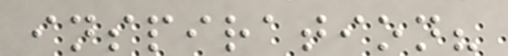inspiration?
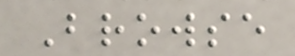Browse
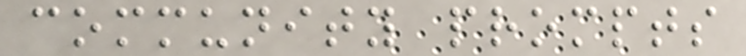community prompts
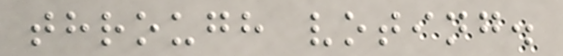through voting.
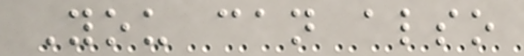You can also
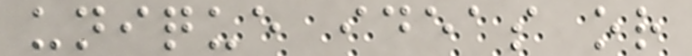unique ideas or
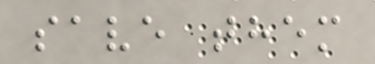save them
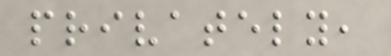privately,
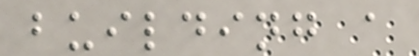building a
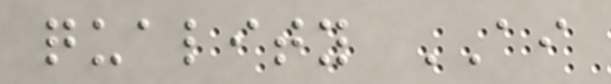quality AI
